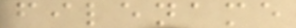filename
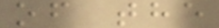of the
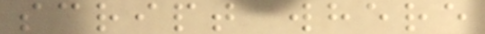script where
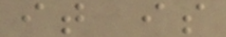it is
